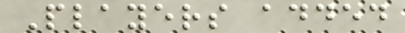Players added
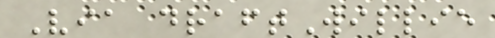Via draftWillie
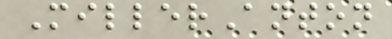MillerAnton
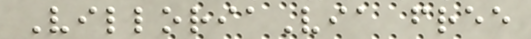VilloriaVia free
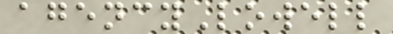agencyLowell
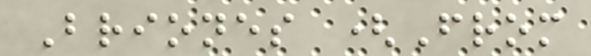Briones (From
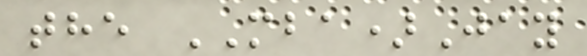the MBA)Jay
